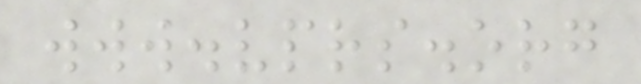www.vprs.org
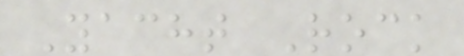Yacht Rock
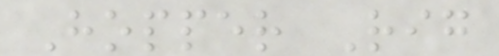Hopper Rig
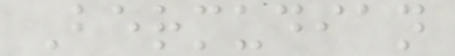Bermudian
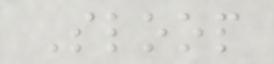Sloop
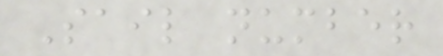Sail number
